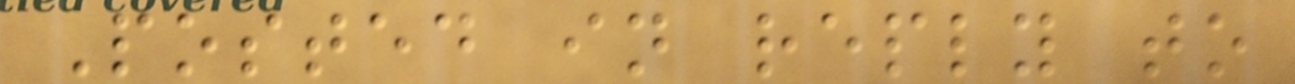Posted in reply to
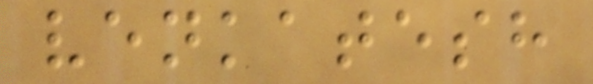venkatesh
